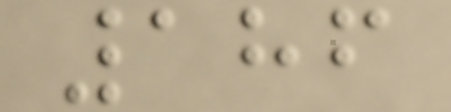186
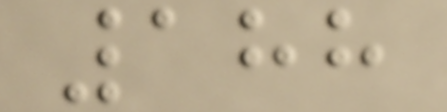188
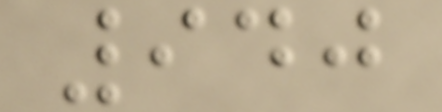940
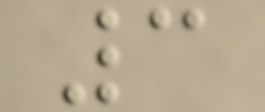3
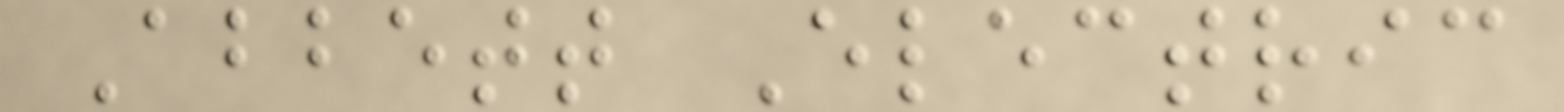Abbett Electric
